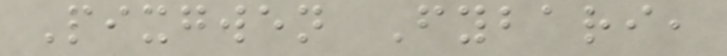Pixgwen Fybari,
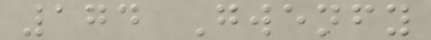174 Gwenfy
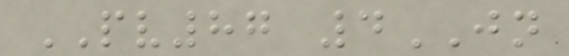PV87 4JN
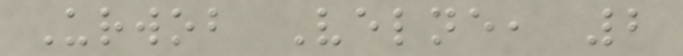Urwob Velne, 2
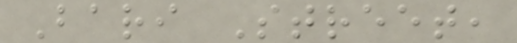Bari Street,
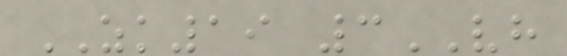ZK19 3VH
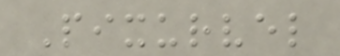Pixurvel
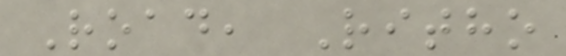Road, Ritho
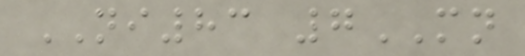NI83 7MN
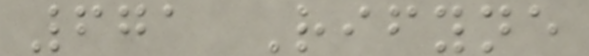671 Rifyne
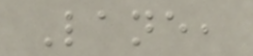Lane,
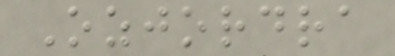Ozjordra
